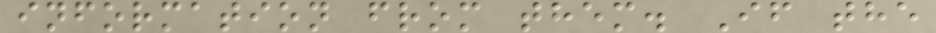information from them. If the
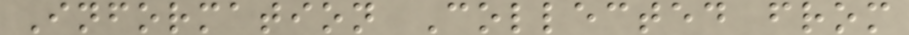Information Collected from
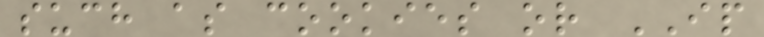such as cookies or IP
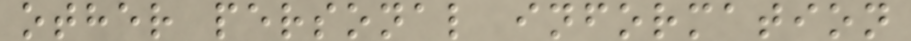other personal information
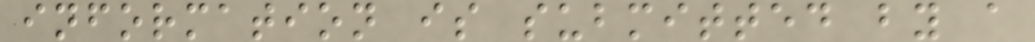information is submitted by a
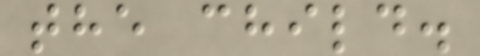the child.
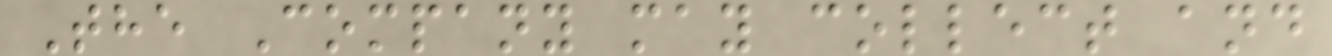The Company may collect and
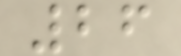26
